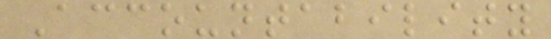Accountability
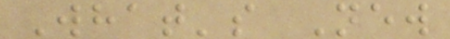What's New
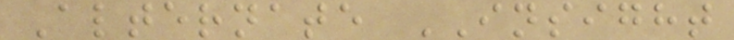Alternate INSIGHT
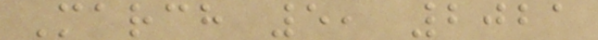March 5, 2021
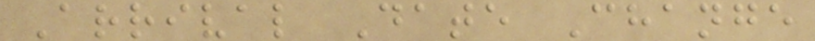Arrival Date Change
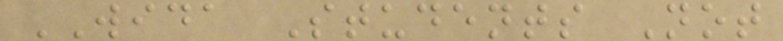WIDA Students Not
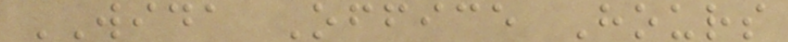WIDA Office Hours
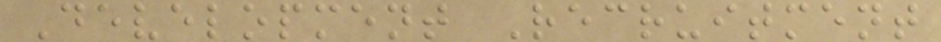Development Recruitment
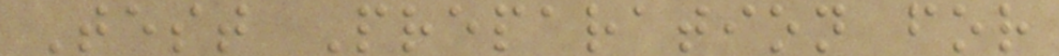Test Preparation for
